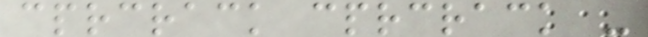cprcrack cprcrack -
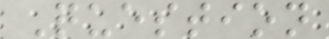Question
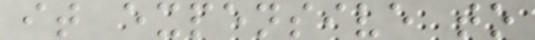it expensive to
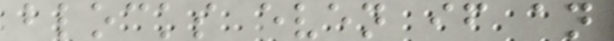blocks even if an
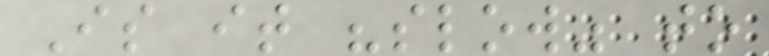Is it "slow" to
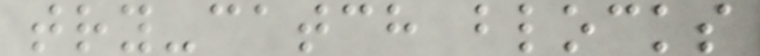try-catch blocks
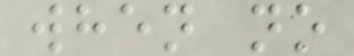when no
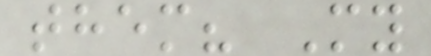them? My
